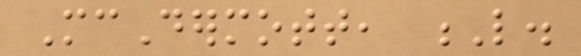McDermott, L.
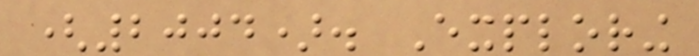(2004). Exploring
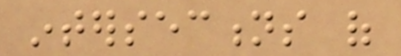intersections of
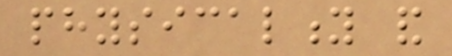physicality and
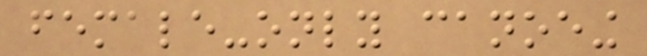female-only canoeing
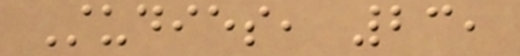Studies, 23,
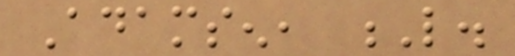Adamsen, L.
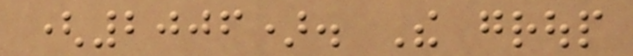(2006). The group
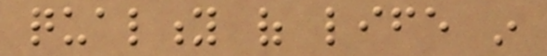quality of life in
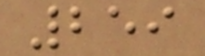259
